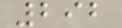292
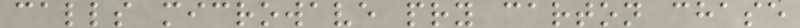calls microwave pry carton chase
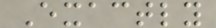Exactly
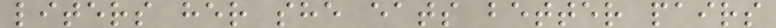liters her she eats better pairs
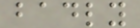badly
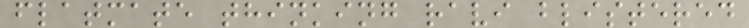flatmate thinking ravi blistered
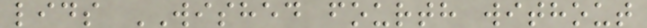lids WISHED fourth without
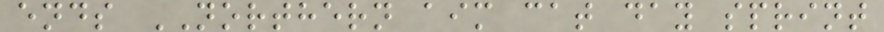ends NORTHERN aim cat day sprint
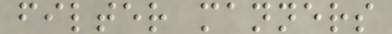filter manners
